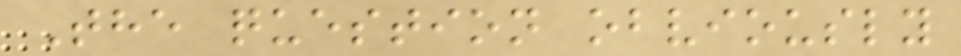The question obviously
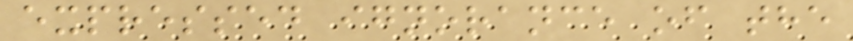expressed ignorance of the
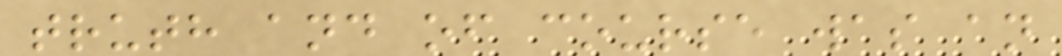truth and of course was an
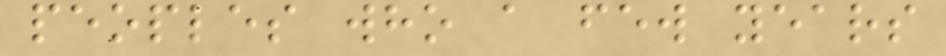peoples who a few years
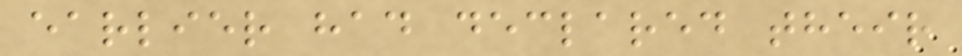earlier had declared their
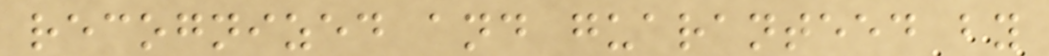recognized and guaranteed by
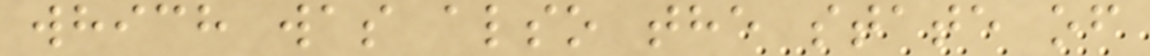which was also the state of
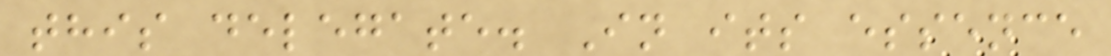this delegate. In its essence
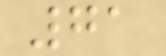71
